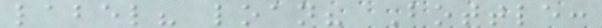label? loan? Bottle:
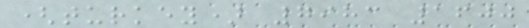(turkey) 7983 1600
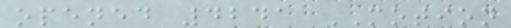opened 4241 MOTION
